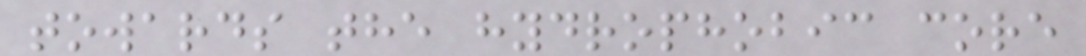towards the hydrophobic core
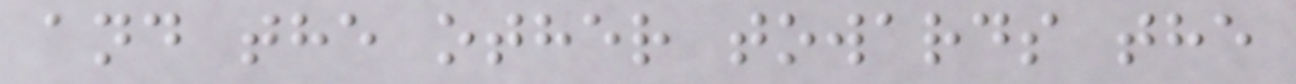and the other towards the
